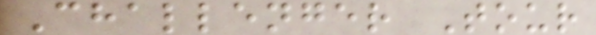Challenger Tour
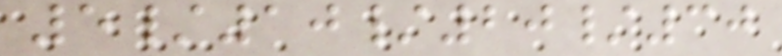5/10/20/30
